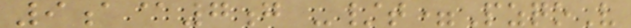9a@7g -/t=PzqoV
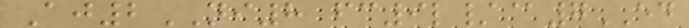Aj2NI8 fc9l/@7ED
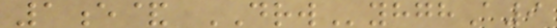1e& DRWyhghA9
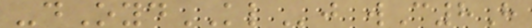-dOydKLj wC8H
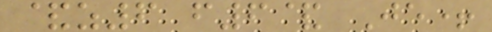&z6 f6& Je+
